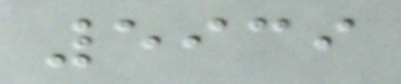5939
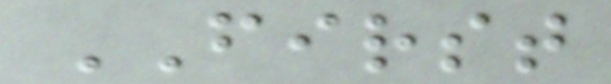FIRST
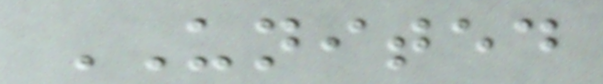UNITED
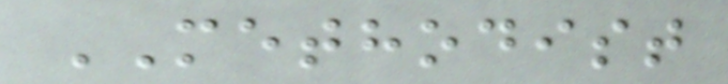METHODIST
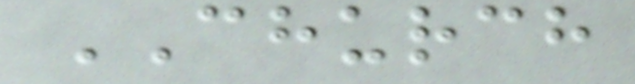CHURCH
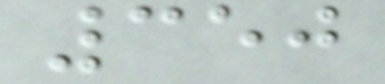350
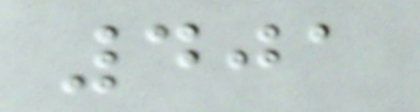401
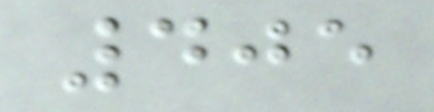405
